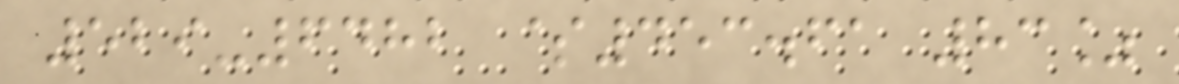529-6482 $453.61 83%
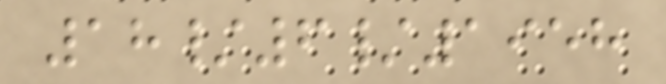18/6/1958
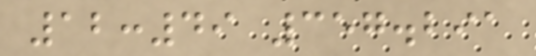12:49 357.291
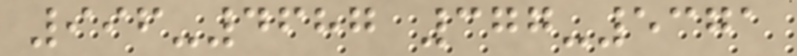996-4687 377-5371
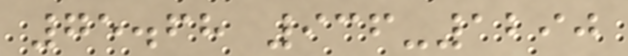75.68 936-1290
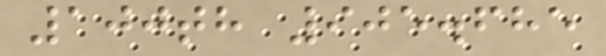100th 905.685
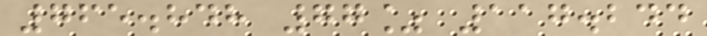765.848 77% 117.244
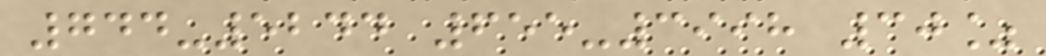744-5244 655-3998 30%
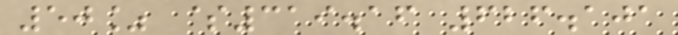50% $319.16 626.101
